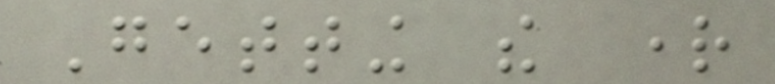Getting the right
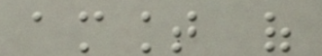amount of
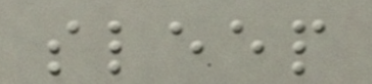sleep
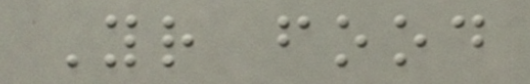Your food
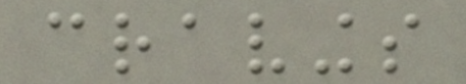cravings
